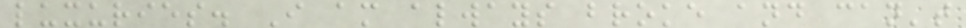luxuries. I am always broke and can't
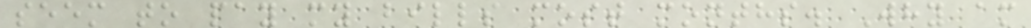seem to pay my bills most months. Why am
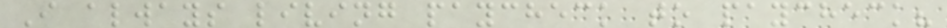I always living paycheck to paycheck?
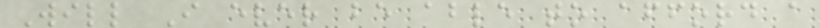Will I ever be able to afford a
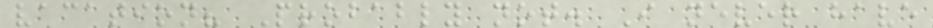vacation? Probably not. I never have
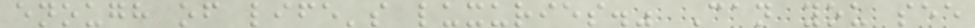enough of life's luxuries." Can you see
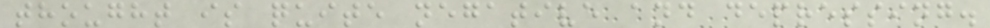thought is quite negative and depressing.
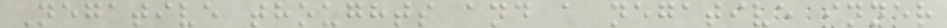Negative thoughts and a negative inner
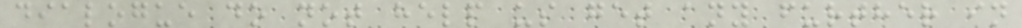dialogue do not help us get any further in
